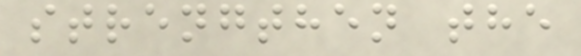strengthen the
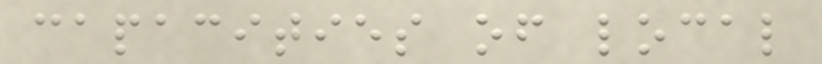capacities of local
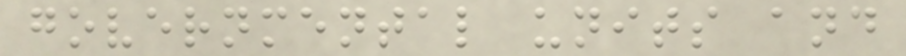governmental units and
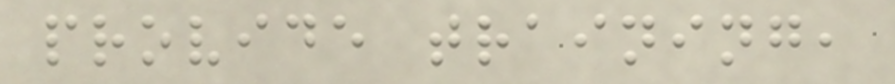provide training,
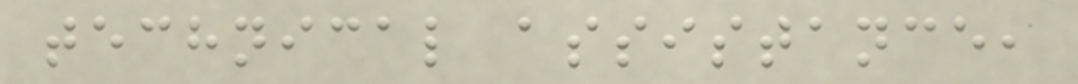technical assistance,
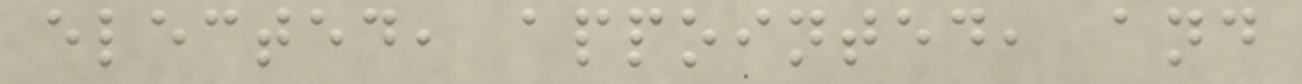elected, appointed, and
